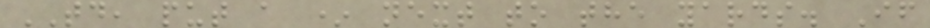TD, put a * next to the yards. If
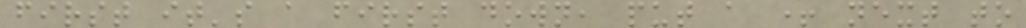first it's a first down, put a + next to
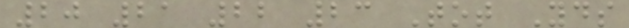20 21 22 23 Tot Yds
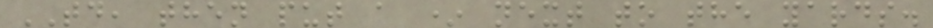TD, then put a * next to the yards.
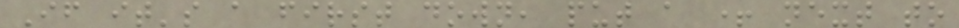If it's a first down, put a + next to
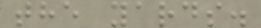the yards.
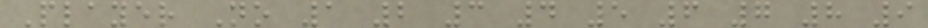Player No 1 2 3 4 5 6 7 8 9
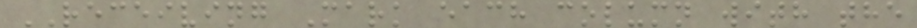RECEIVING Mark each column with the
